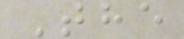The
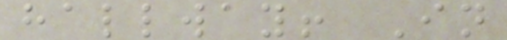hallway! In
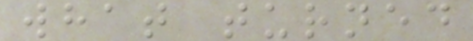what turned
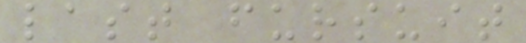last fursuit
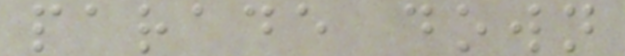parade down
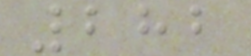282
